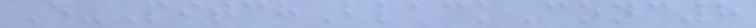E-PitchBlackConc8
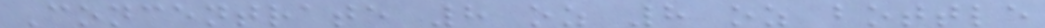Concentrate 8 oz 8 oz bottle
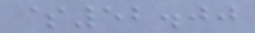$52.00
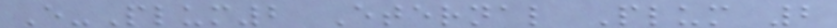E-Plum2 Eternal Plum 2
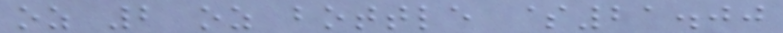oz 2 oz bottle $21.00
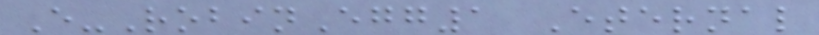E-RobinEgg1 Eternal
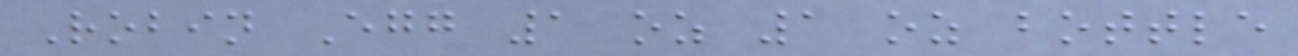Robin Egg 1 oz 1 oz bottle
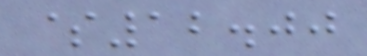$12.00
